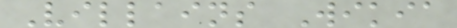Villains Wikia
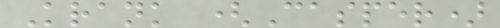Krank (Casper)
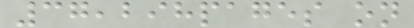37,298pages on
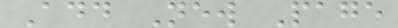Add New Page
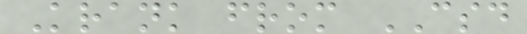Krank from CSD
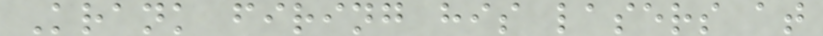Krank firing his lasers at
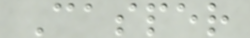Casper
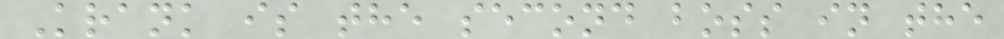Krank is the second boss in the
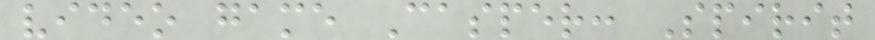video game Casper: Spirit
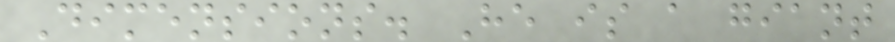Dimensions. He is a giant
